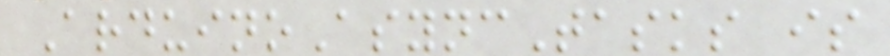ArduinoAsyncTasks is
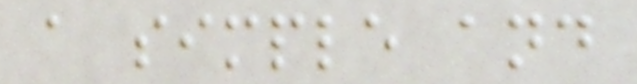a simple and
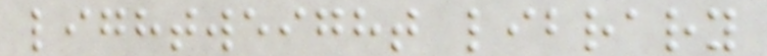lightweight library
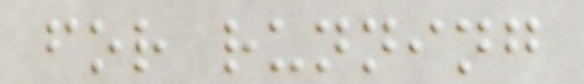for running
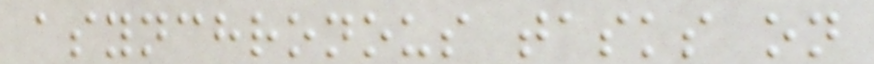asynchronous tasks on
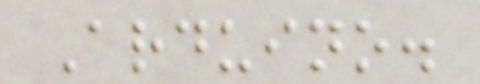Arduino.
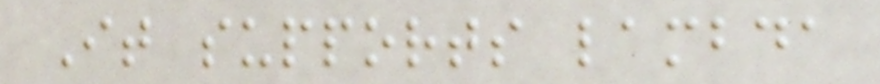It supports lambda
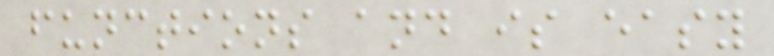functions and is easy
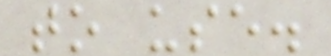to use.
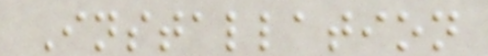Installation
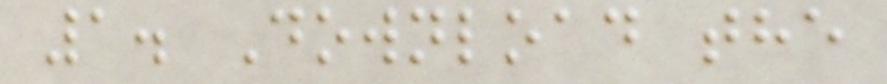1. Download the
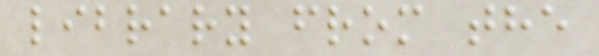library from the
